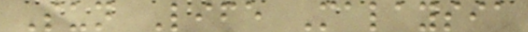Sun Life Malaysia
